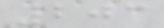203
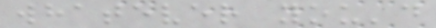whatever you'd
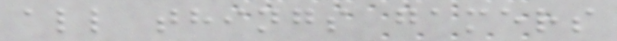all things gamers
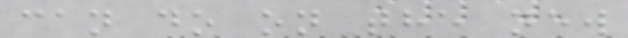can do on the new
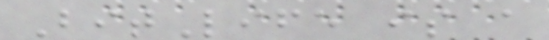BitLife is a
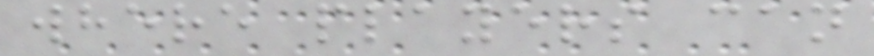where players can
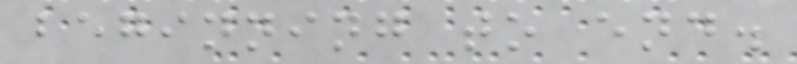beginning to end.
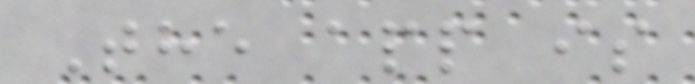The app is
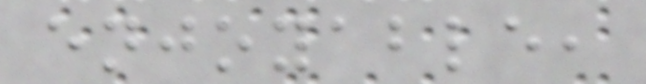enjoyable,
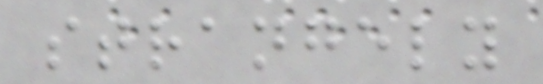strangely
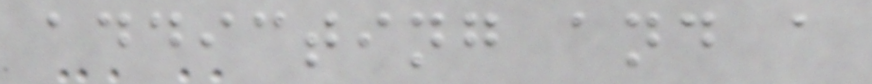addicting and a
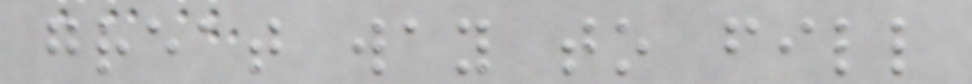great way to fill
